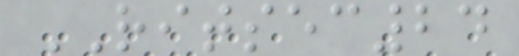RITSEC24
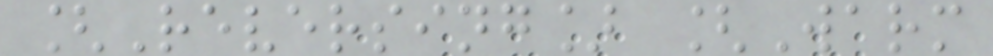[Reversing] [Warm
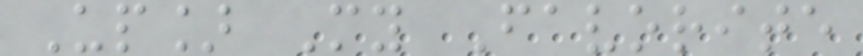Up] My Favorite
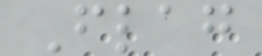Flag
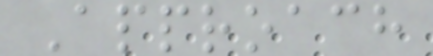Approach
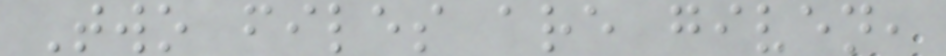Two files are given,
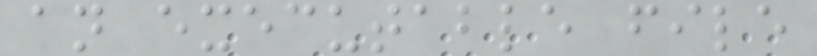an executable file
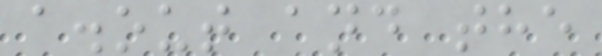a.out and the
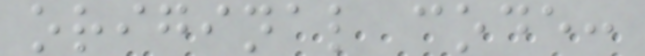original code:
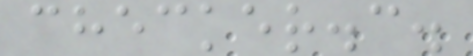checker.c.
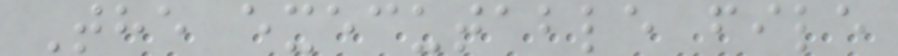The executable file
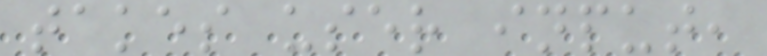takes user input,
